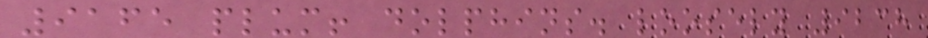9165 plum! dolphins. loosely 9238
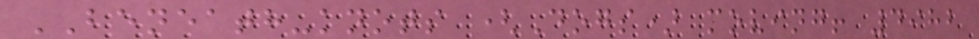BENEATH-knots (Dogs) moving! 4982
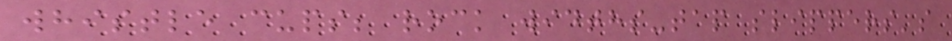whistle cups; rock widths-tap slippers's
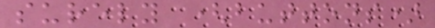surely (buttons)
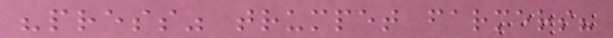"press" trumpet farmers?
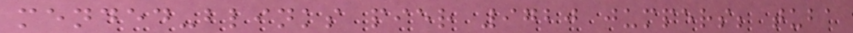mended-blinks pier 9720 jumpers; tuba
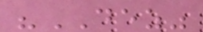"DEZ"
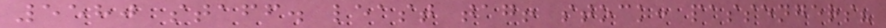5580 staff. least tag! stock: passengers?
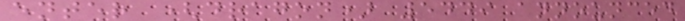enter (dragon) 5449 announced
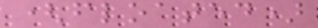(floated)
